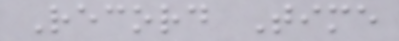Record Time
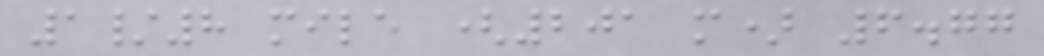1/8 mile (201 m) 6.77
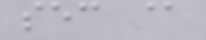sec @
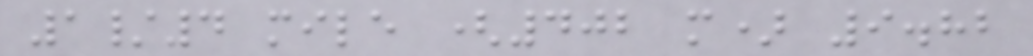1/4 mile (402 m) 9.82
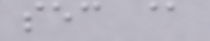sec @
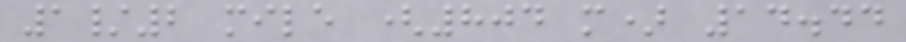1/2 mile (804 m) 14.44
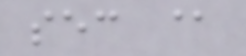sec @
